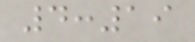4:19
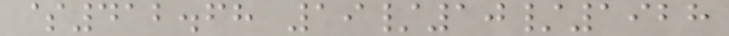$412.68 19/10/1928
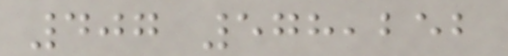407 578,252
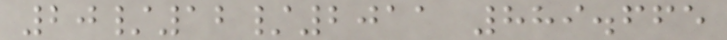20/12/2011 889.665
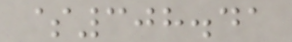$308.41
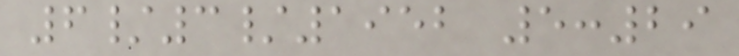6/3/1952 5:29
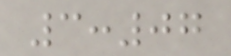3:07
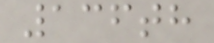136th
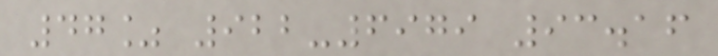47% 922-6979 93.16
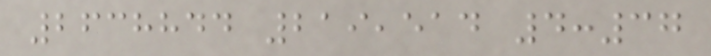2638844 219,514 4:37
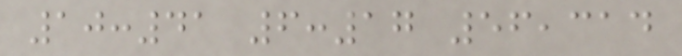10:41 6:17 56,314
